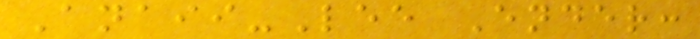Anaii-Lee Ender:
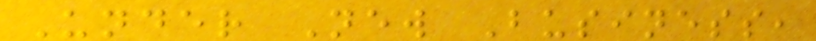Under New Business,
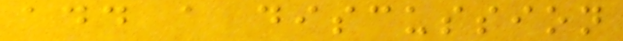add a discussion
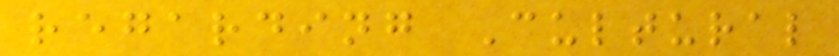regarding Cultural
